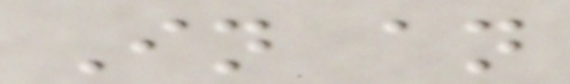In an
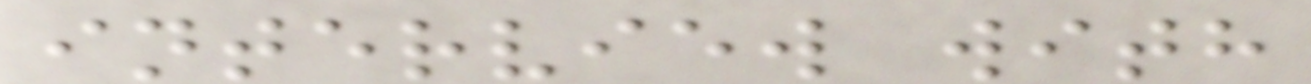interview with
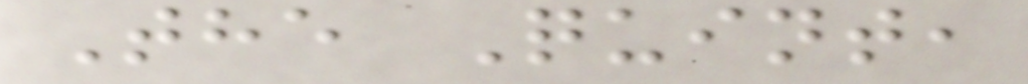The Quint,
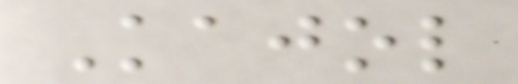Kajol
